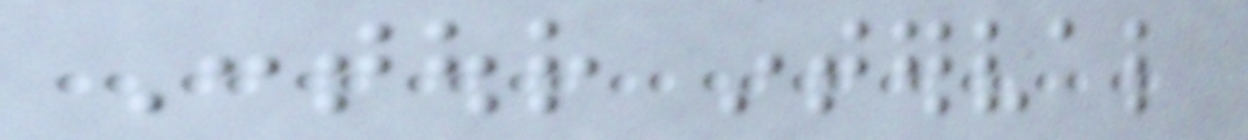Contour interval
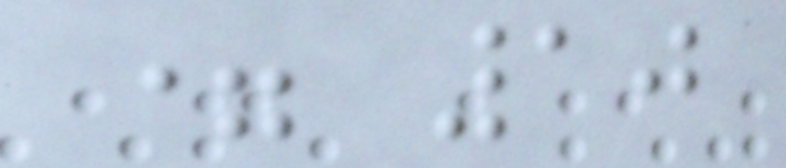= 10
